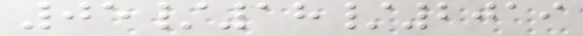05/18/2019
